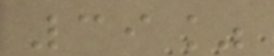39%
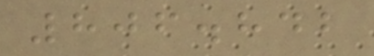806.842
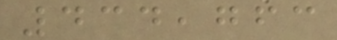434,763
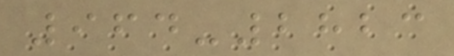964-2823
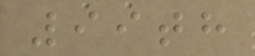99th
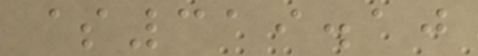$319.10
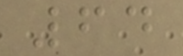64
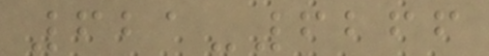621-6266
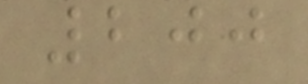200
